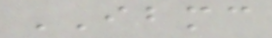IBMC
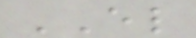EL
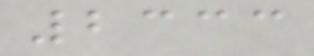2333
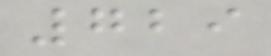729
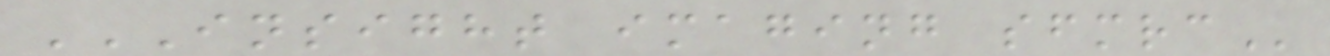INSIGHT IMAGING SFMRC
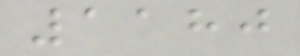1180
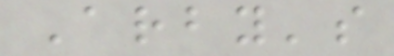Arby's
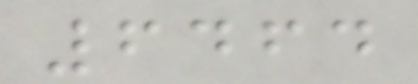6464
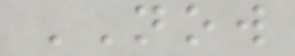NOW
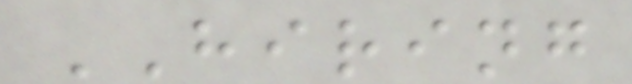HIRING
